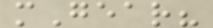mGear?
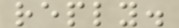reply.
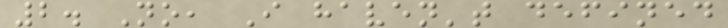2. No, I haven't defined
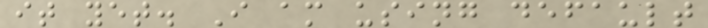it yet. I am using default
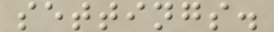settings.
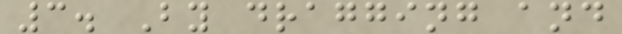3. By dragging and
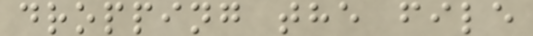dropping the file
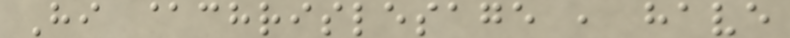Hi @chrislesage , have
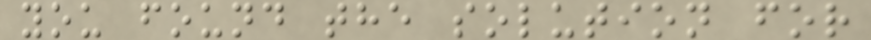you found the solution for
